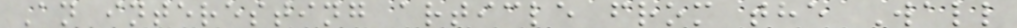An interesting article from the Wall
